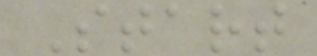Start
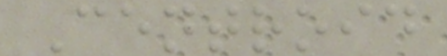Centroid
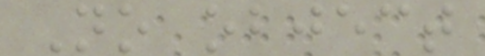No object
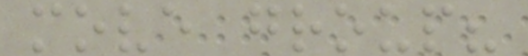move group?
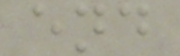end
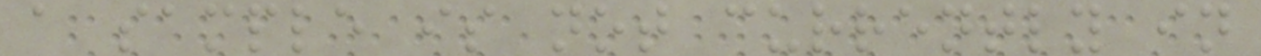a sample is not currently in
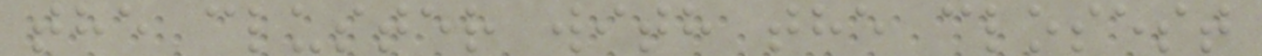the cluster with the closest
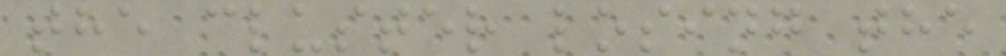the cluster losing the
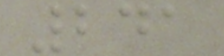241
